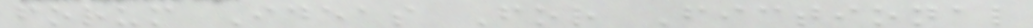forum Ideas For Fictional
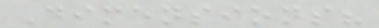Dimensions?
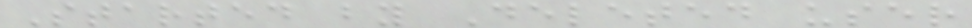Started by Deleted user
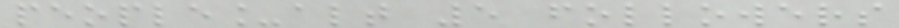people_alt 5 followers
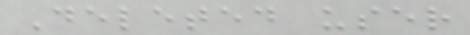Deleted user
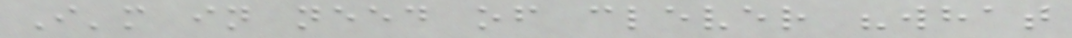I'm in need of clever "what
